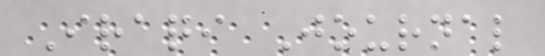Iraqi Journal
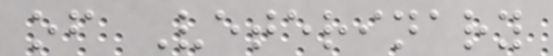of Veterinary
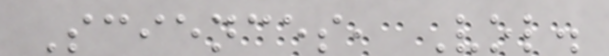Sciences, Vol.
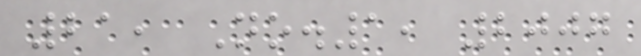21, No.1, 2007
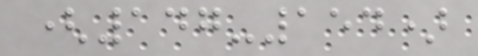(147-154)
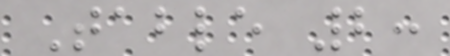Table 2:
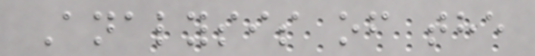Analysis of the
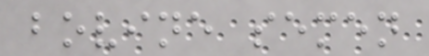bovine semen
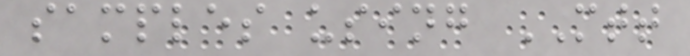samples using MTT
